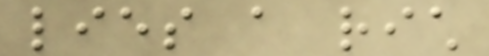lies a rich
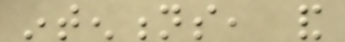intentions, and
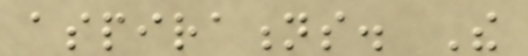aspirations. The
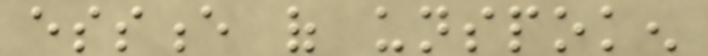essence of unspoken
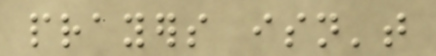prayers isn't
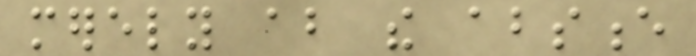merely about the absence
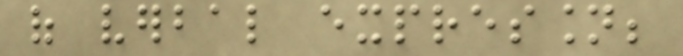of verbal expression;
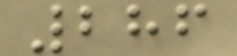286
